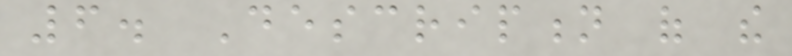6. Description of the
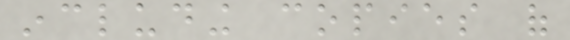including copies of
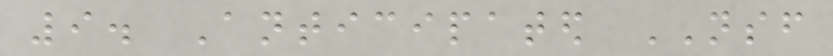9. Anticipated NSF
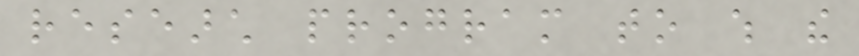research program to which the
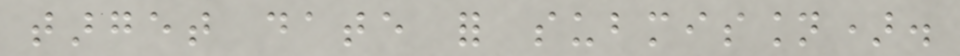target date for submission).
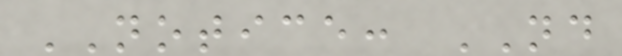NOTICE: ND
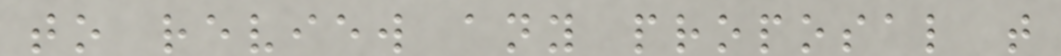to review any proposal that
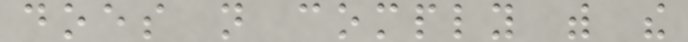does not comply with the
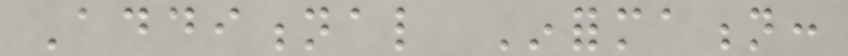Additional Information:
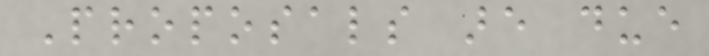Proposals are due
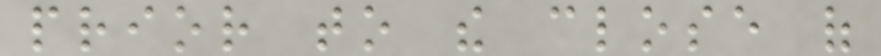prior to the close of
